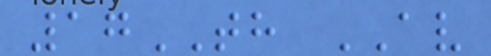17TH AV
